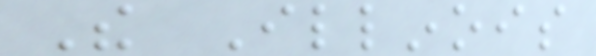The Illinois
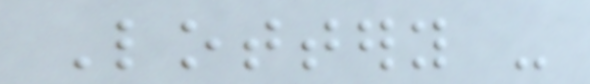Lottery -
